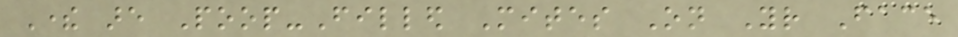There are Poop-Filled Mites On Your Face
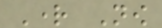Right Now
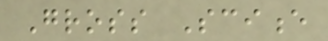Gross Science
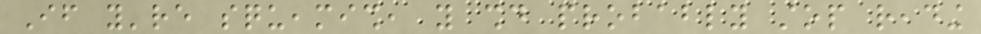If you're squeamish, you should probably stop reading
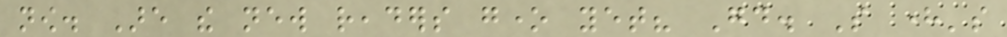now. Are the new readers gone yet? Good. So here's
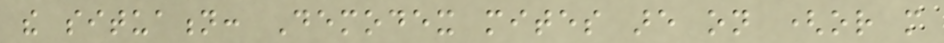the situation: Demodex mites are on (or more
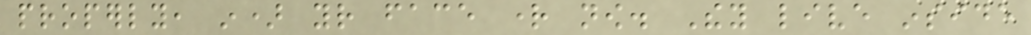properly, in) your face right now. They live inside
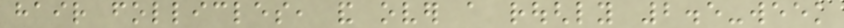hair follicles, and over a roughly 2.5-week
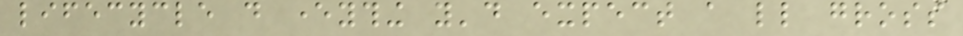lifecycle do everything you'd expect a little gross
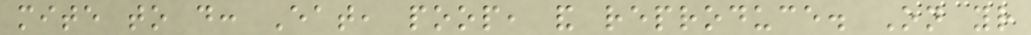mite to do: Eat, poop, and reproduce. On your
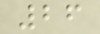26
